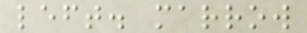left. marrow
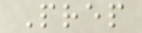Prep
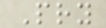Pry
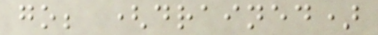go; (drained)
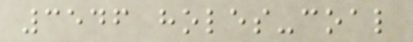3546 holes-coal
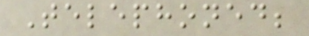Telephoned;
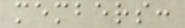members:
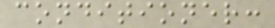conditioner:
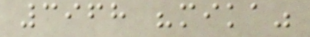3968 "mika"
